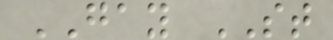GAY ST
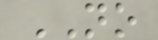NO
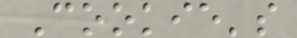Cookie's
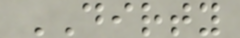DIRTY
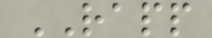RAPP
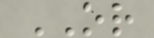OR
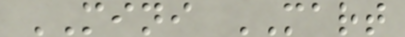MINI MART
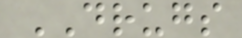DRUGS
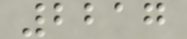2217
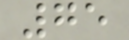75
